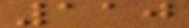110
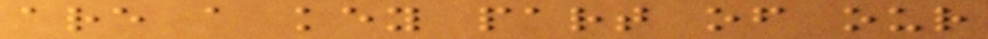are a key part of our
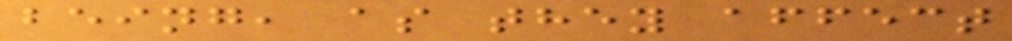being, as they affect
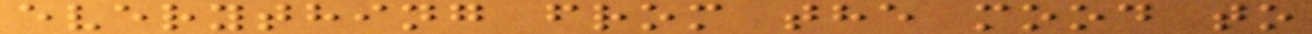everything from the mood to
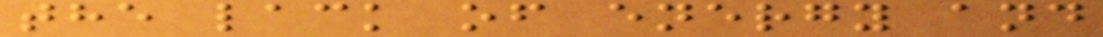the lack of energy and
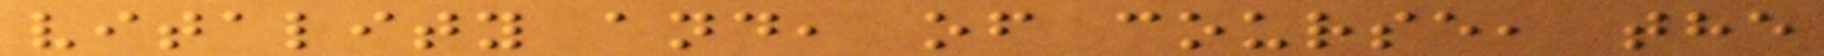vitality and, of course, the
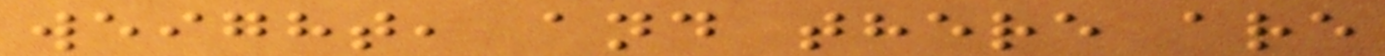weight, and there are
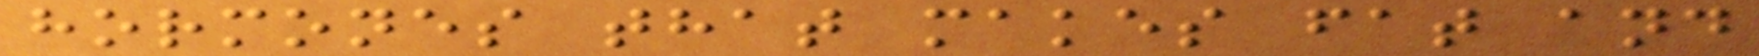hormones that makes fat and
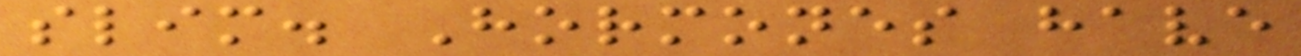slim. Hormones have
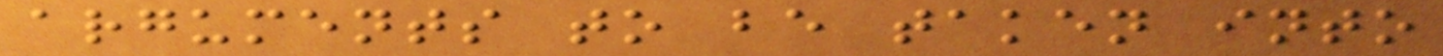arguments to be taken into
